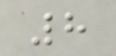8
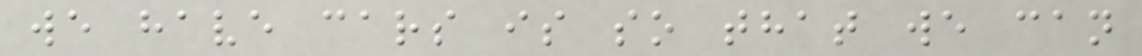we have cars is so that we can
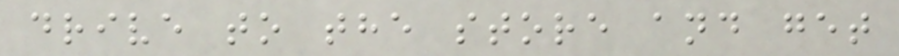drive to the store and get
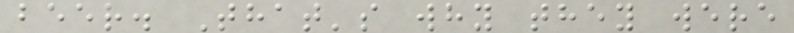beer. That's why they were
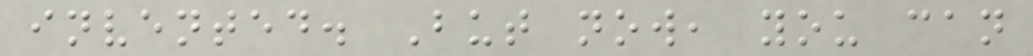invented. But now, you can
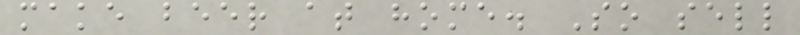make beer at home. So sell
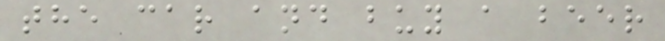the car and buy a beer
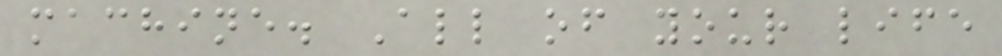machine. All of your life
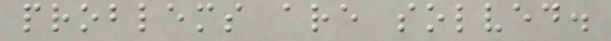problems are solved.
